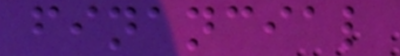financial
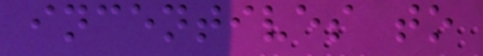incentives to
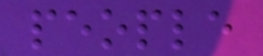people
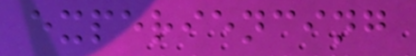experiencing
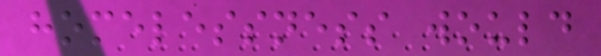homelessness would
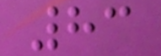83
